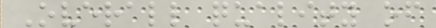Overall quality of
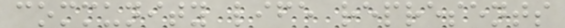community life represents
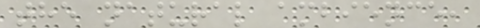the natural ambience,
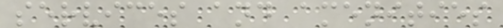services and amenities
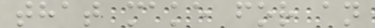that make for an
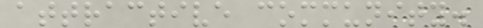attractive community.
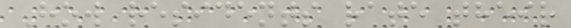How residents rate their
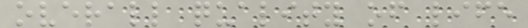overall quality of life
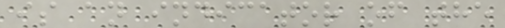is an indicator of the
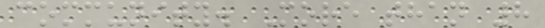community. More than 8
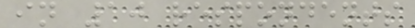in 10 respondents
